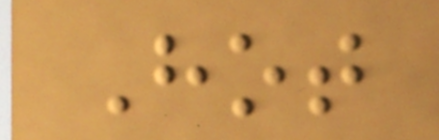Hot
